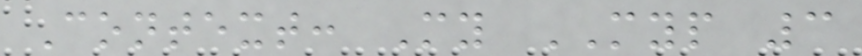Context: My MYP 3
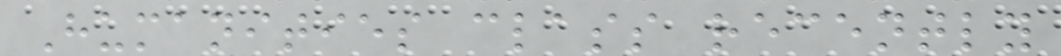Humanities class recently
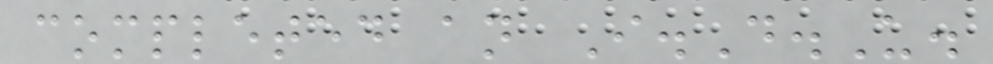completed an I.D.U.
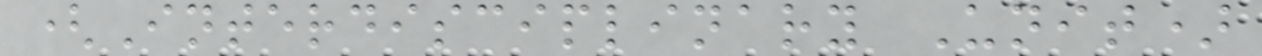(Interdisciplinary Unit)
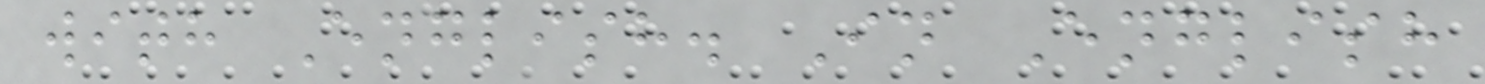with English. In English
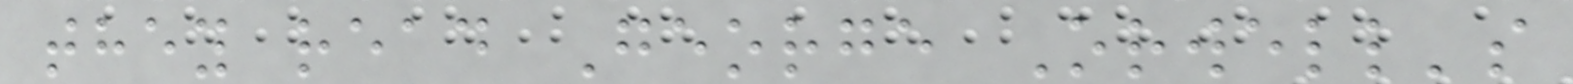they read George Orwell's
